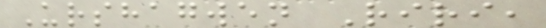Urshagwen Riri,
